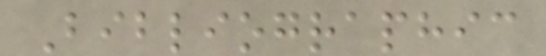Bibliographic
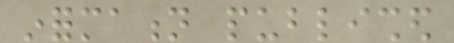information published
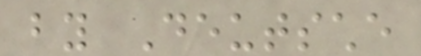by Deutsche
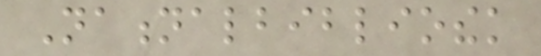Nationalbibliothek
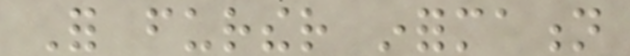For further information
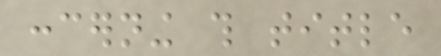concerning this title
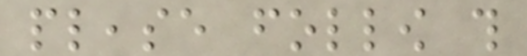please follow this
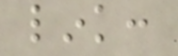link:
